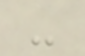-
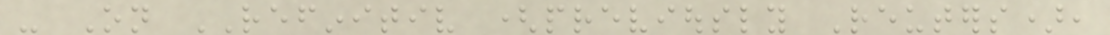- On REFINITIV (previously Reuters),
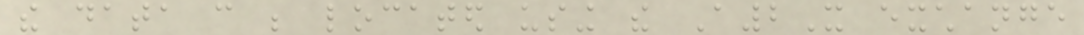the data can be located using the A2X exchange
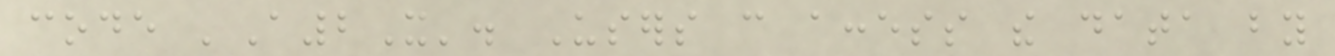code 'A2X'. Users can access the data by
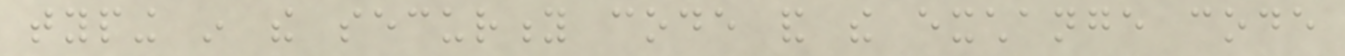typing in the security code and the exchange code
